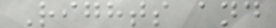Rights and
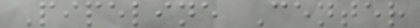Pipeline Center
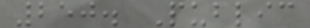250. Public
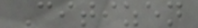Citizen
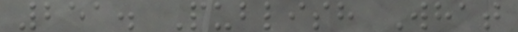251. Publish What
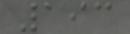193
